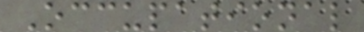Occupational
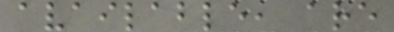available, are
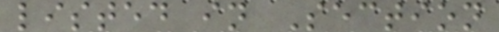listed in Section
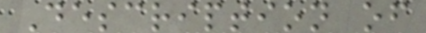Description of
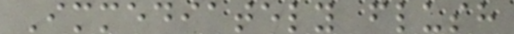Immediately flush
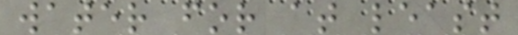water for at least
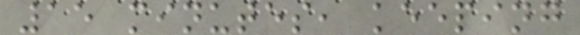15 minutes, keeping
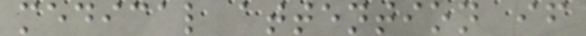medical attention if
